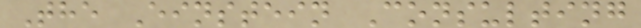The Einstein Consulting
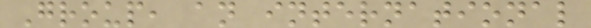Group, an international
